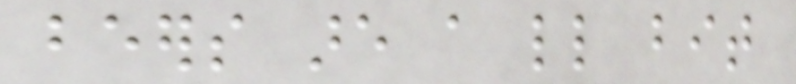beers are a little bit
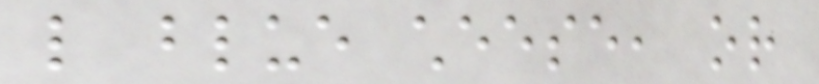like blue cheese, or
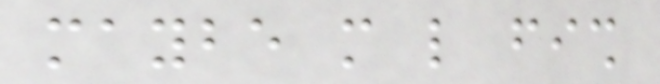maybe more like fish
